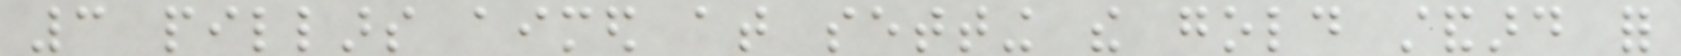3 pillars aimed at setting the gold standard for
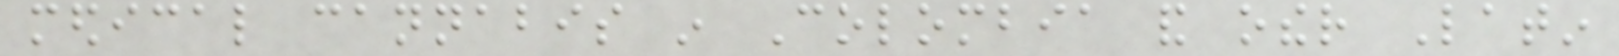medical cannabis in Colombia and other Latin
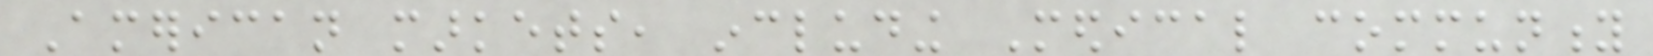American markets, including Medical community
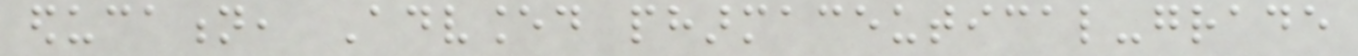education, Advanced pharmaceutical-grade
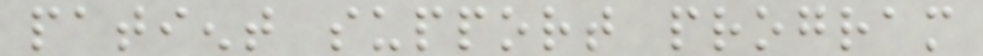patient support program
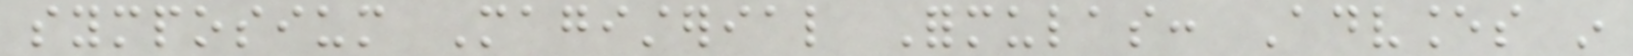symposium Magisterial Formulas: Advances in
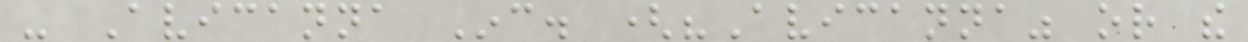- Avicanna Inc. ("Avicanna" or the
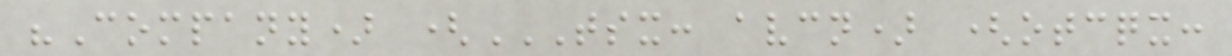"Company) (TSX: AVCN) (OTCQX:
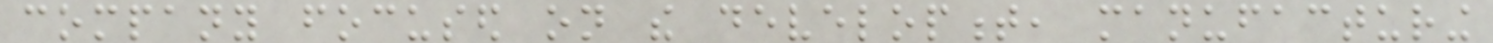company focused on the development, manufacturing
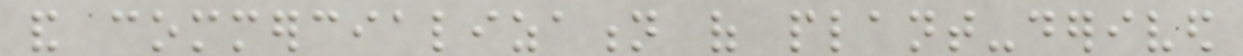and commercialization of plant-derived
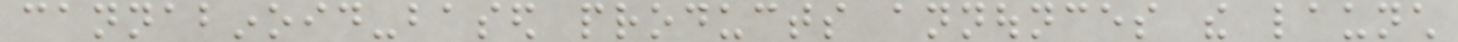cannabinoid-based products announces the launch
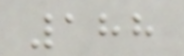188
